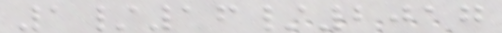1/16/2017
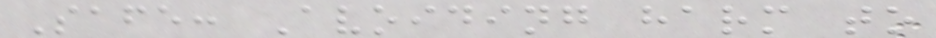Safe: Avoiding harm to
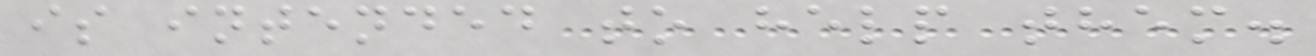is intended to help them.
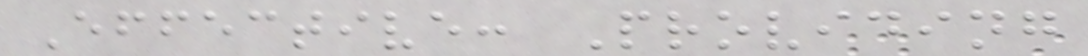Effective: Providing
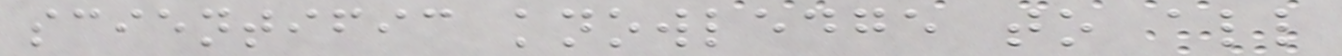scientific knowledge to all
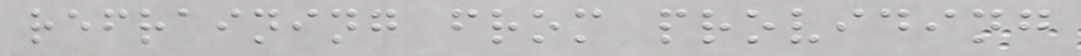refraining from providing
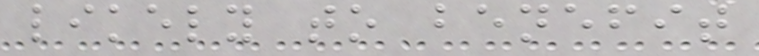likely to benefit
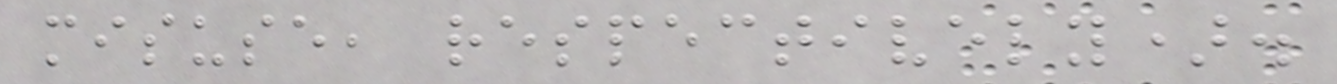misuse, respectively).
